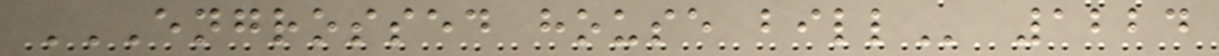ENGROSSED HOUSE BILL 1224
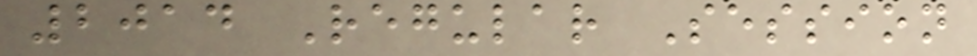2014 Regular Session
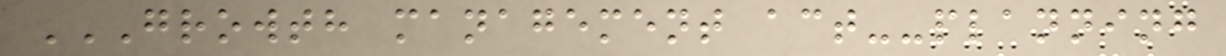GROWTH MANAGEMENT ACT--PLANNING
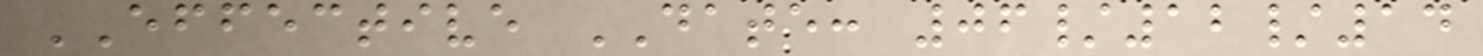EFFECTIVE DATE: 06/12/14
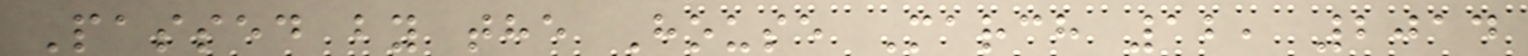Passed by the House March 12, 2014
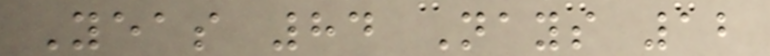Yeas 84 Nays 12
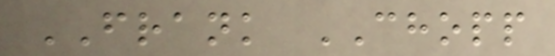FRANK CHOPP
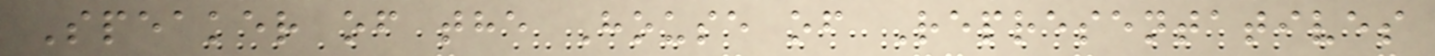Speaker of the House of Representatives
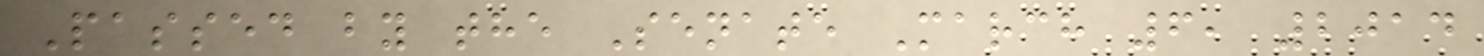Passed by the Senate March 6, 2014
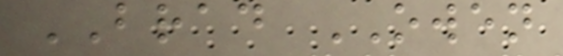BRAD OWEN
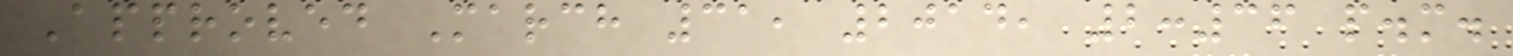Approved March 31, 2014, 2:36 p.m.
